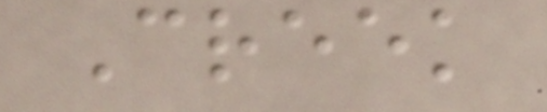Creek
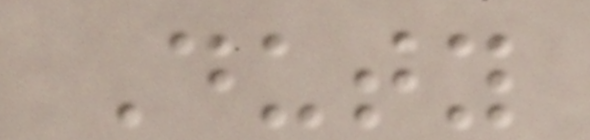Duty
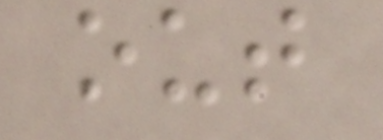out
